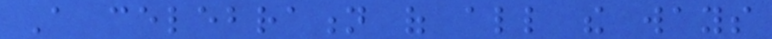A celebration of all the ways
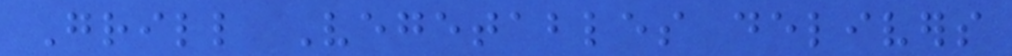Grill Vegetables delivers
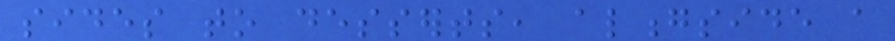sides to desserts, alongside a
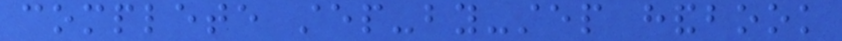complete step-by-step handbook
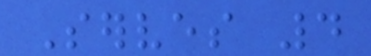Serves 4
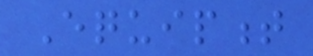Equipment
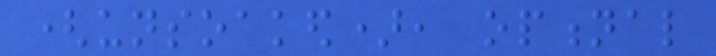(unsoaked), optional
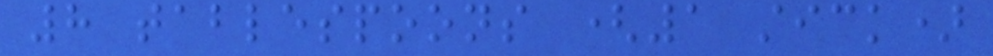8 tablespoons (1 stick)
